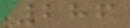286
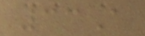33A
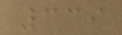339
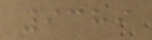9389
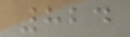824
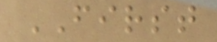FIRST
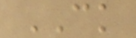CK
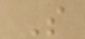S
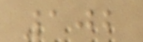102
